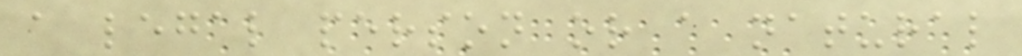a legal person or a natural
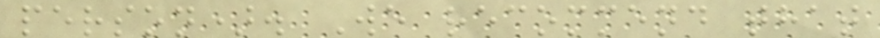person). We recommend that
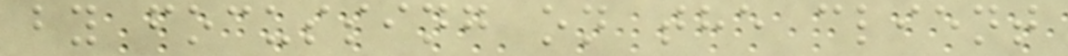by focussing on the client
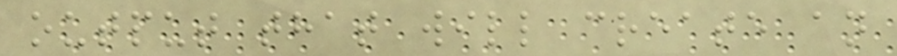output that will create an
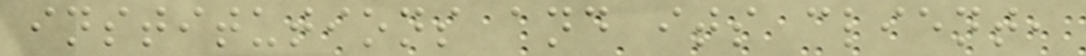institutions and its client,
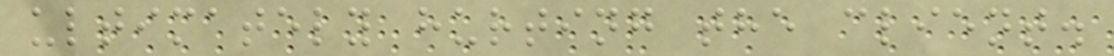ultimately hurting the client.
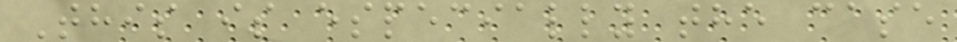This is especially the case
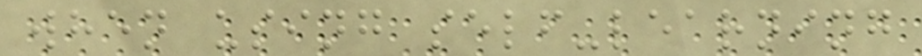when using self-learning
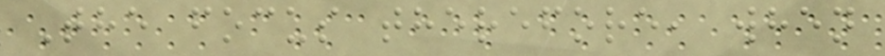The focus therefore, when
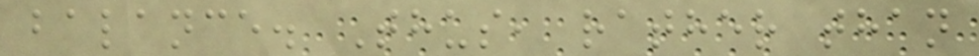balance. Thus, rather than
